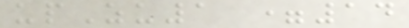upZu1 =14
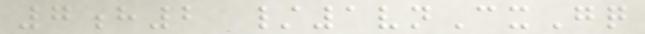7h2 /1vnCxGq
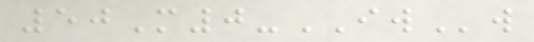50M0-IWw
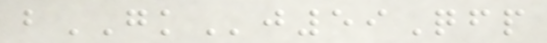bGKj59Qfp
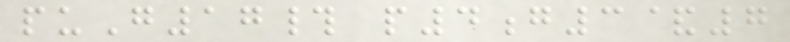puG17# p4g3&7
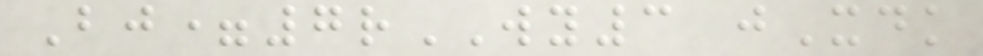Bj=7rWY3 jXdk
